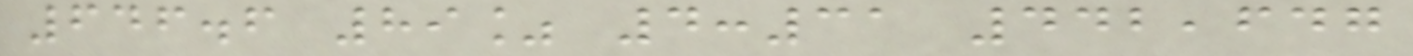646.6 89% 4:31 442,647
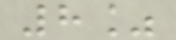8%
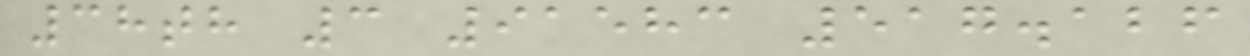38th 3 91583 517.126
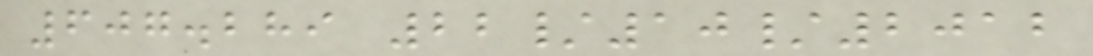607.289 22/10/2012
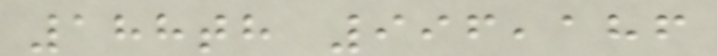188th 996,186
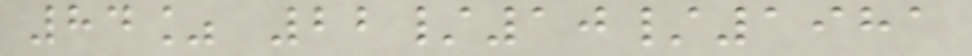84% 22/10/1981
